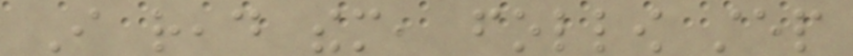I read them, follow step
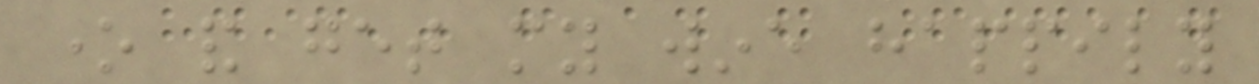one and get my wine happily
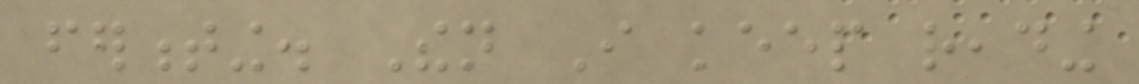fermenting. Then I keep reading
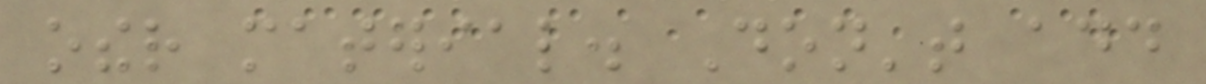other material. Don't add
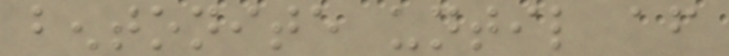bentonite until after
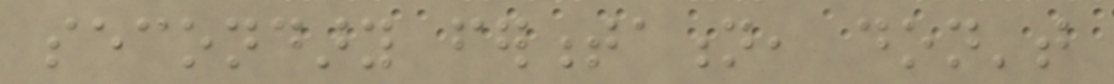secondary fermentation, don't
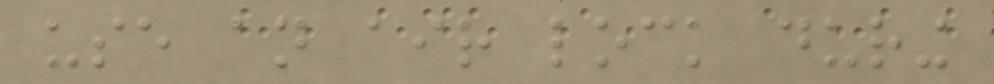use an air lock during
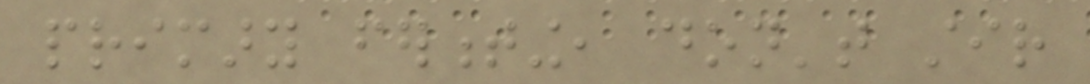primary fermenting, don't stir
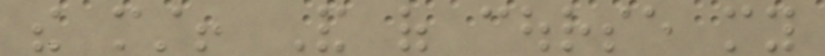the must! And of course my
